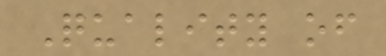Quality of
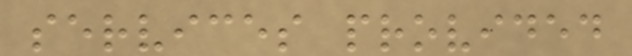services provided
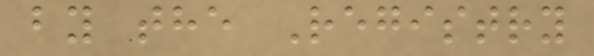by the Registry
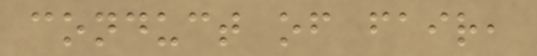conduct of fair,
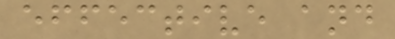effective and
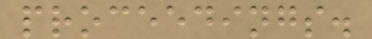proceedings.
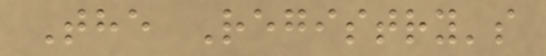The Registry's
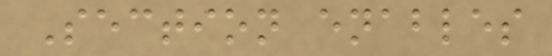Section enables
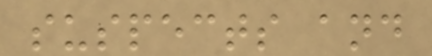suspects and
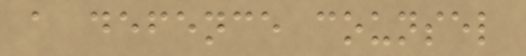a defence counsel
